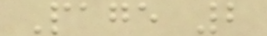Page 2
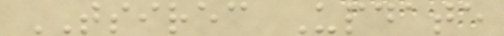TSIREC Update
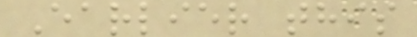Earlier this
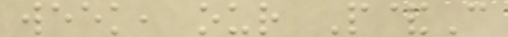week, our P&C
